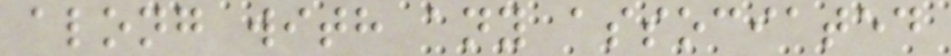along with any associated
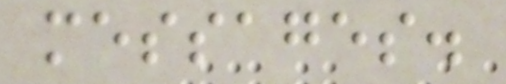messages.
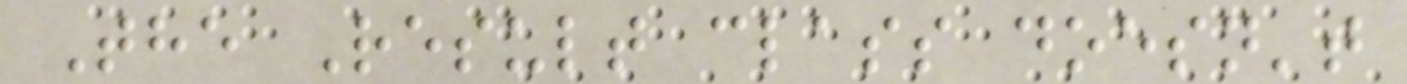The Result class doesn't
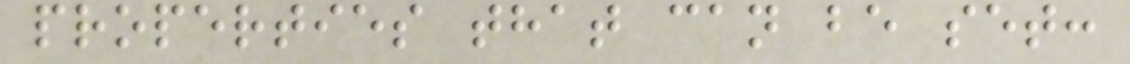properties that can be set:
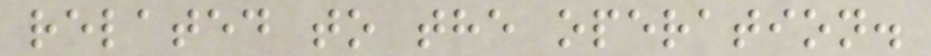related to the operation.
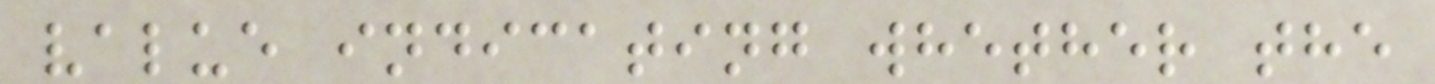value indicating whether the
